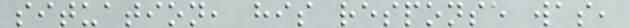situation, his response was,
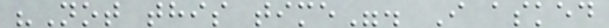"Not this time". I asked
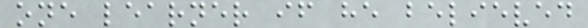one learner if he believed
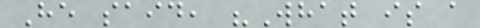He said, "What is a
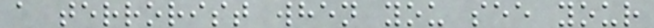a terrorist when you see your
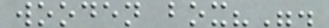wooden box?".
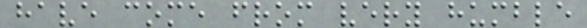have come from very humble
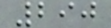290
